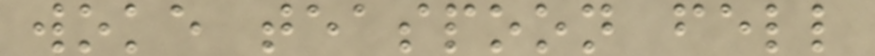woke teaspoon fell
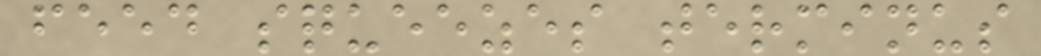feed squeezes terminus
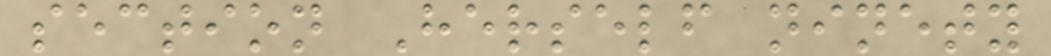section Herself ninety
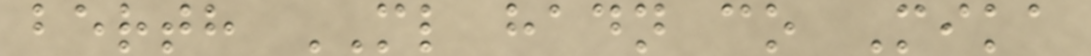berth ML hadn co Mika
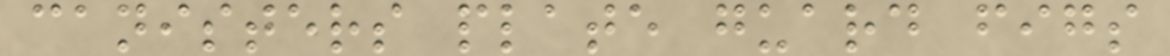canisters plate guard figs
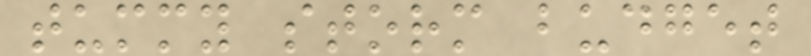tummy storm budget
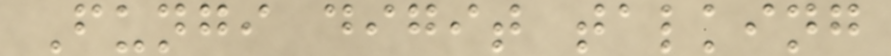Fungi digit talking
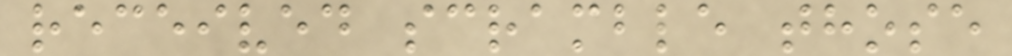received scramble those
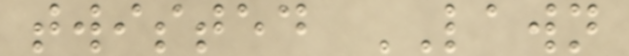twisted LAWN
